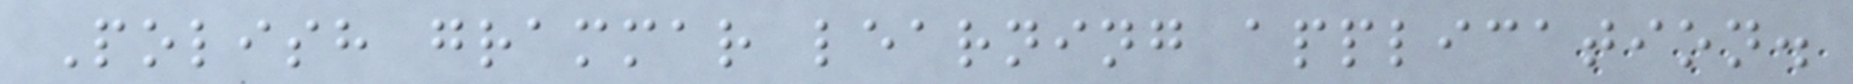Polish grammar learning application.
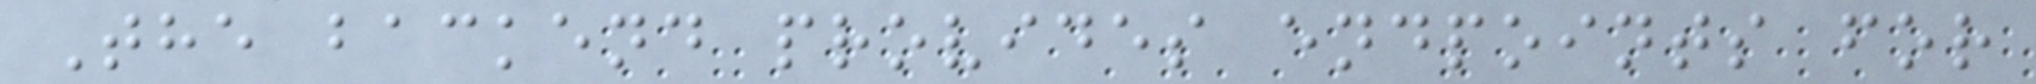The backend provides endpoints for
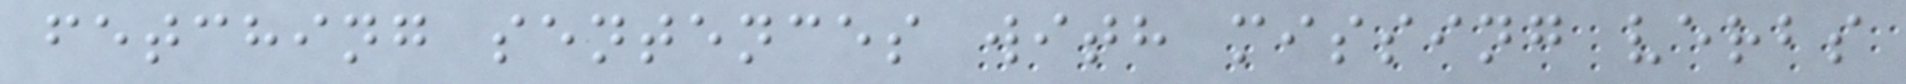fetching sentences with missing verbs
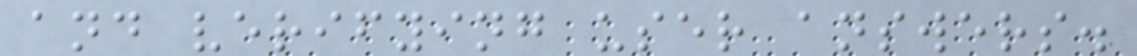and verifying user answers.
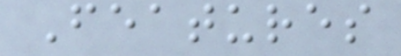Features
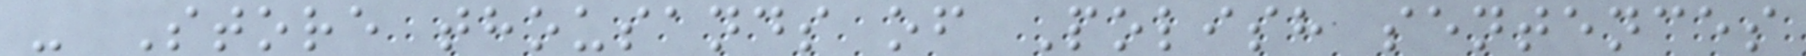- Store thousands of Polish sentences
